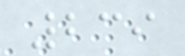239
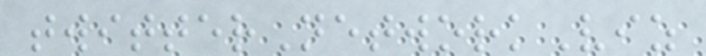twitterNetworkViz
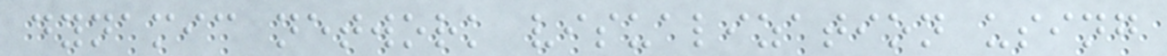dynamic network visualization using
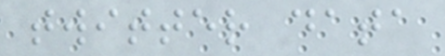twitter data
